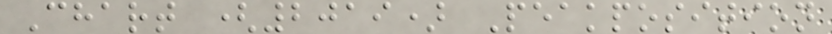Chart (2019) Peakposition
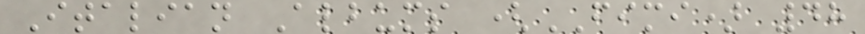Italian Albums (FIMI) 48
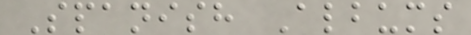Spanish Albums
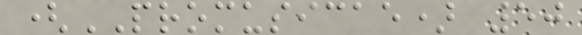(PROMUSICAE) 50
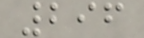296
